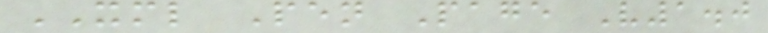XML Pen Page V1.0
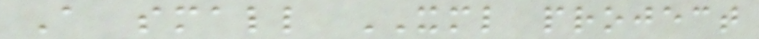A small XML project
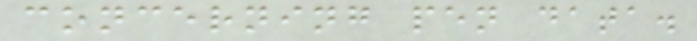concerning pen data.
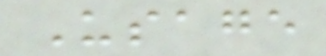Usage
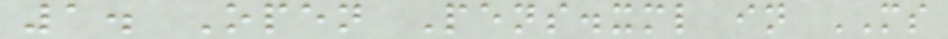1. Open Pens.xml in MS
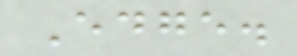Edge.
